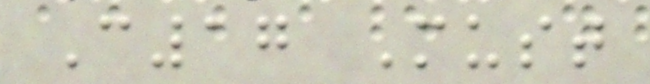C17 Must
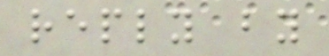reply by
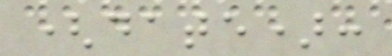(date):
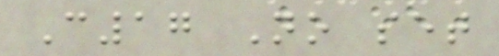C17 No set
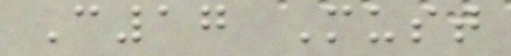C17 Must
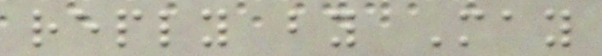reply by May
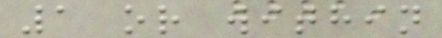1 or within
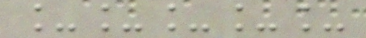_____
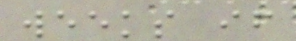weeks if
